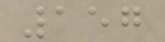157
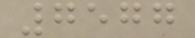7577
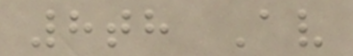8th Av
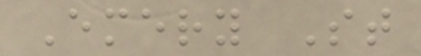Emery St
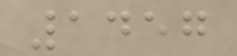1457
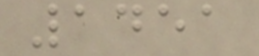1451
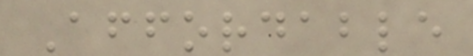Affordable
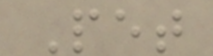Pet
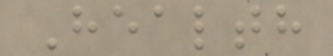Health
